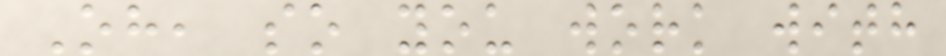Oh, so you work with
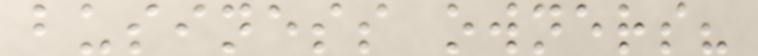business owners?
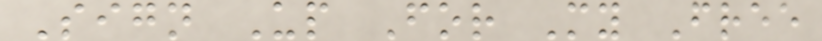Sign Up For My Free
